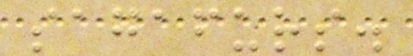sagafurs.
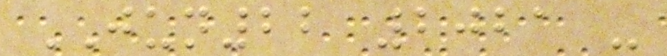JUN22 2021 -
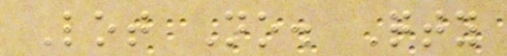Lot No. Qty
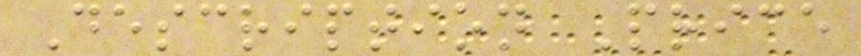Description Price
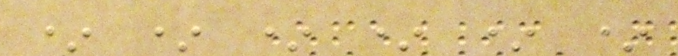* * * * * *
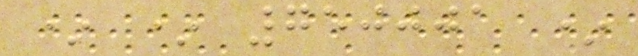* * 750001 *
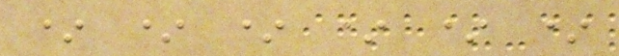* * * * * *
